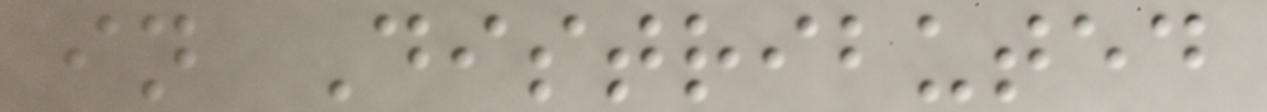in Distributed
